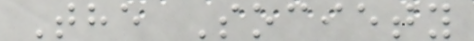The Society
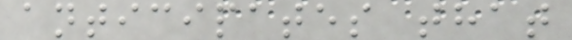anticipates that
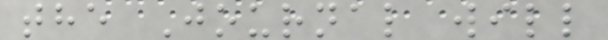the Journal will
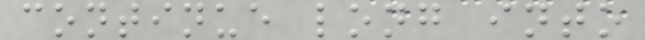continue long into
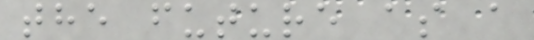the future as a
